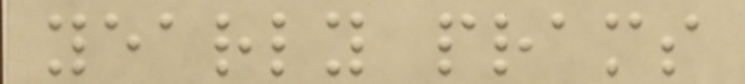yearly prams
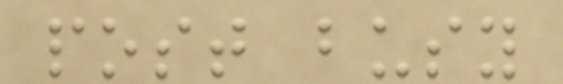post busy
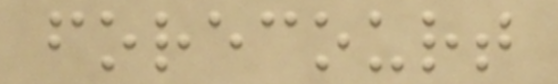forecourt
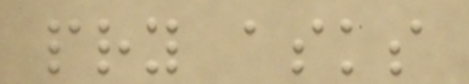pry asks
